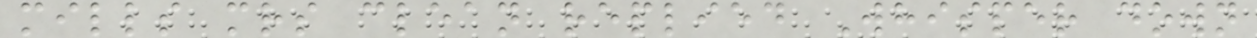mills mrs clean replied Whisper down
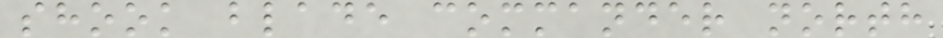shook blade commander north
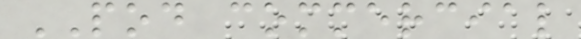POD commercial
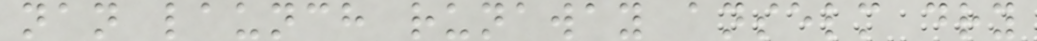nan launch runaway anselm dry
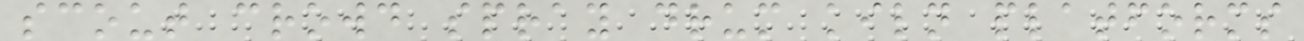scout crowd spray drum kiln platforms
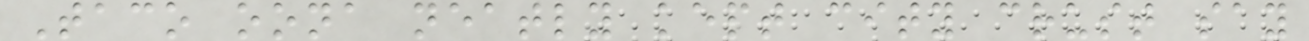Taco oona neatly kept city crust say
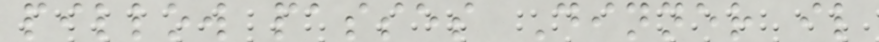pillow passes Dinner il
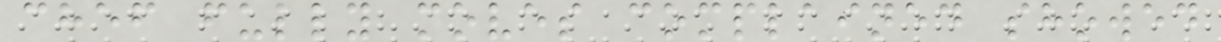chef fully moves complained showed
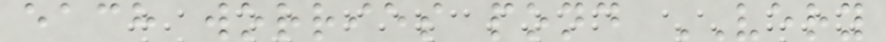each worries pond VERY
